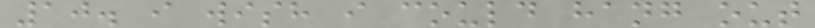10. i wish i could hang out
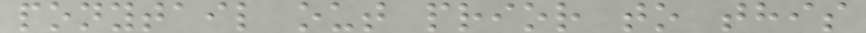ponytail out prior to this
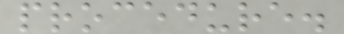procedure.
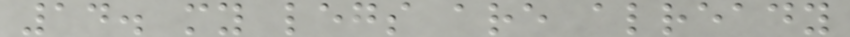14. my legs are already
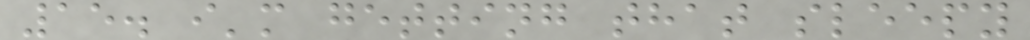15. i'm getting that sleepy
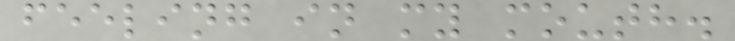feeling in my mouth.
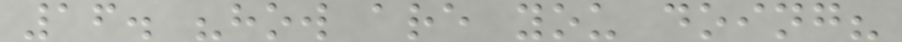16. "how are you doing?
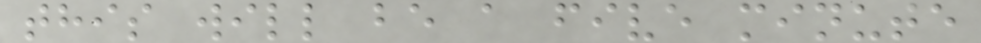this will be a five minute
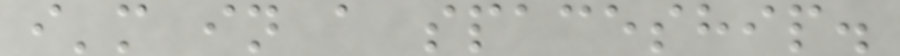i'm in a spaceship.
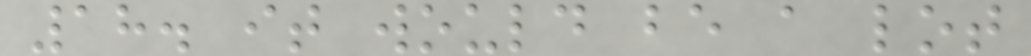18. it would be a lot
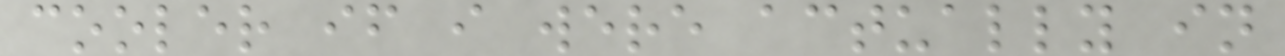cooler if i were actually in
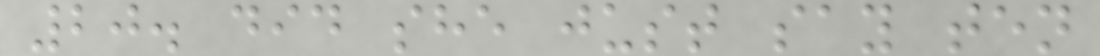20. did she just say ten
